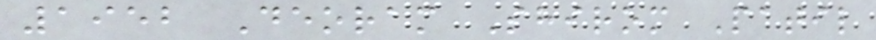1952 Deoram Shirom Patil
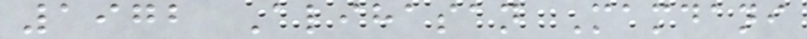1972 Alihasan Mamdani
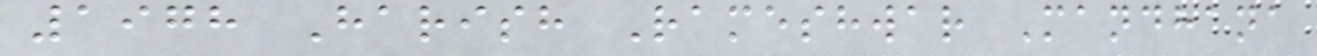1978 Harish Rameshwar Mandhana
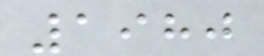1980
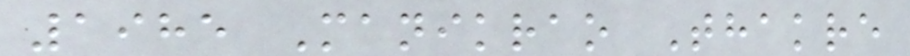1985 Manikrao Thakre
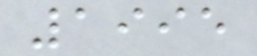1995
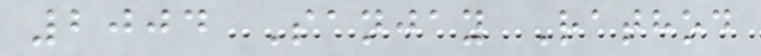2004 Sanjay Rathod
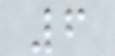6
